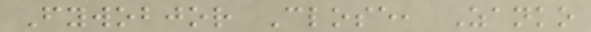Fywobjor Close, Zanko
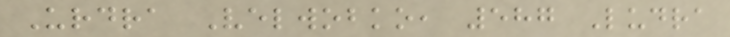Urdra Velwobko, 587 Ludra
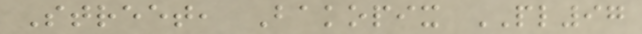Street, Bakopix PL97
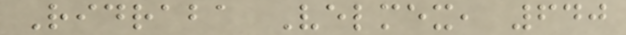Ridraba Velmex, 640
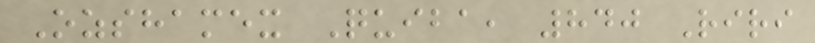Ozshamex Quiba, 840 Riri
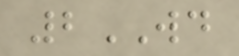2WD
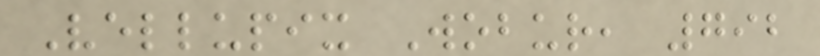Vellupix Wobur, 792
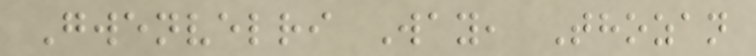Gwenvelri Way, Thozan
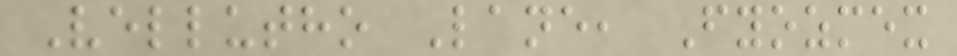Vellutho Lane, Fyozmex
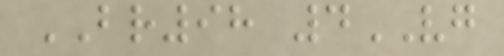BR98 4VG
